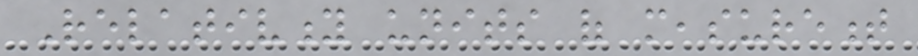Relativity units of measurement
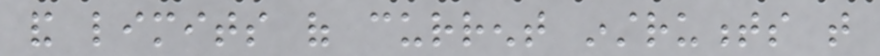and limits of current instruments that
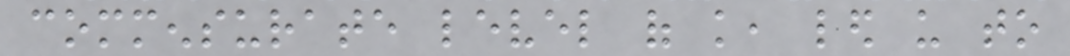commensurate level of knowledge, led us to
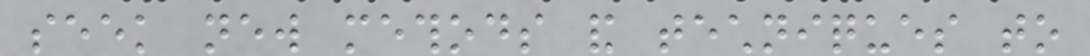seek new methods and techniques to
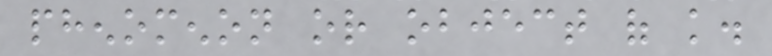phenomenon or object of knowledge.
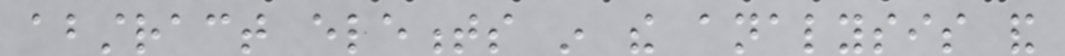abstract elements in the analysis and
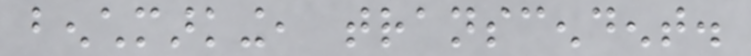benchmarking, transcendent.
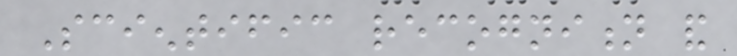Scientific recognition and
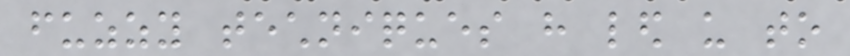fuzzy techniques have led us to
